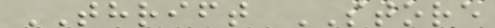THRIFT STORE
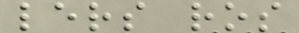lers ros
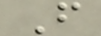F
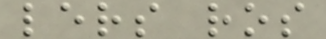lers ros
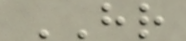HR
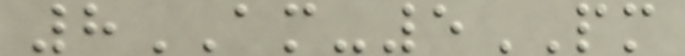8AM-5PM
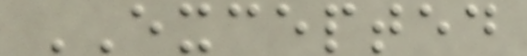EXCEPTED
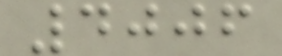4006
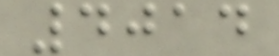4014
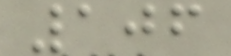106
